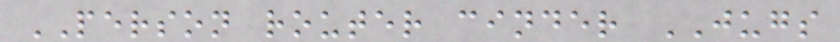PERSON router cinder JUGS
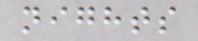nights
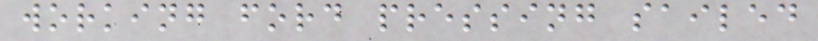working ford pressing sailed
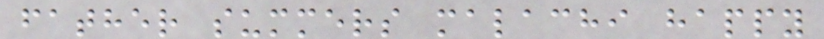father summers malachi happy
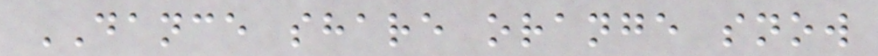DANCE share orange snow
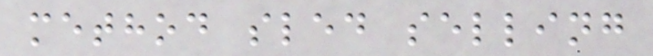method sled selling
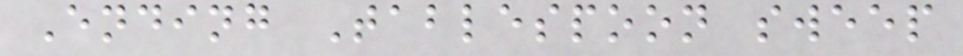Ending Tablespoon sweep
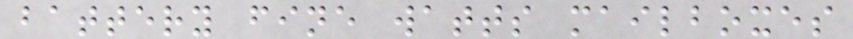battery fine watts mailboxes
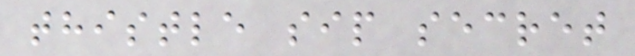thistle sip secret
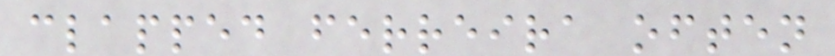clapped ferreira often
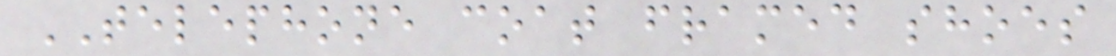TELEPHONE coat framed shoes
